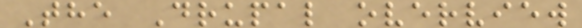The Drupal overview
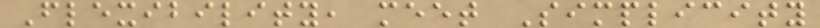Flexibility, meet Simplicity
